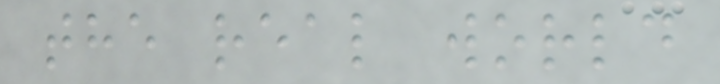the real world
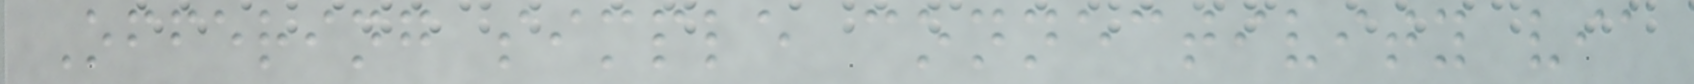Offering simple connectivity via
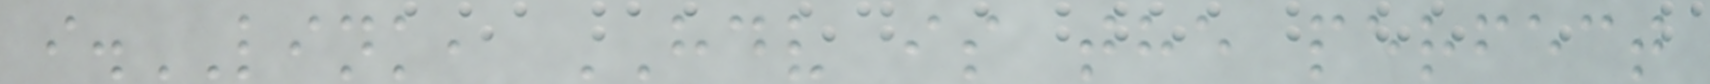i.LINK, HDV is the perfect
